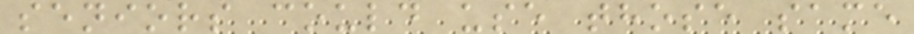seniors could use those same
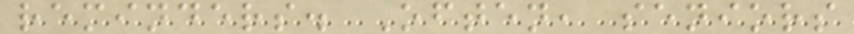reminders. Often, seniors
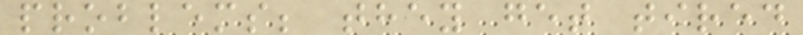problems; they get tired
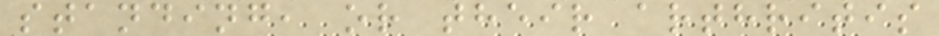standing, or their arthritis
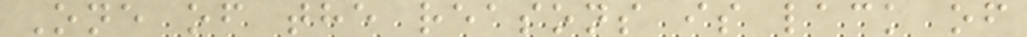One of the reasons is lack of
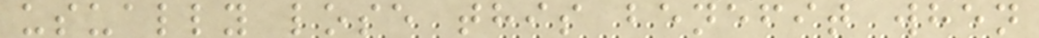usually lose this benefit when
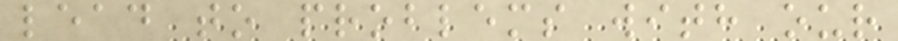lead to problems with our
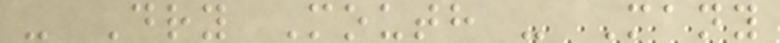- Dry Mouth - Many
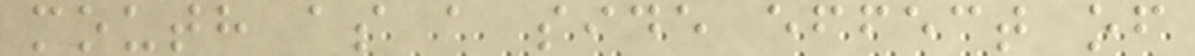mouth as a side effect of
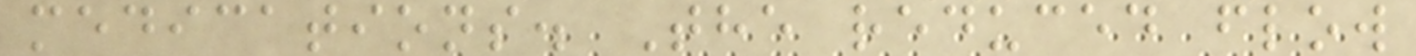medications. The reduced flow
